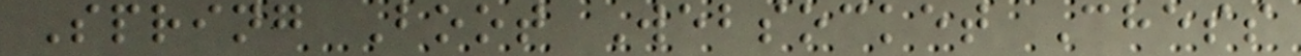Spring Boot Websocket Chess
